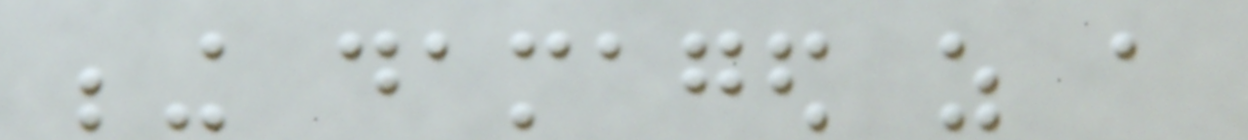being damaged as a
